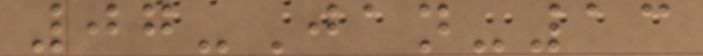07-Jan-13
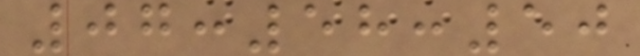07:58:50
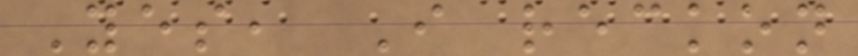Yes, I reckon
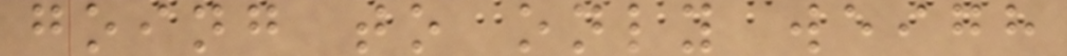going to only weigh
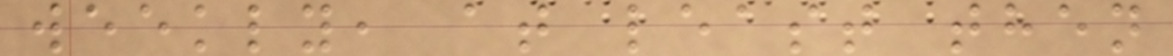weekly, at least then
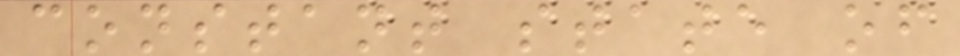constant state of
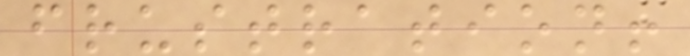frustration!
